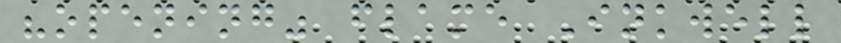"opening" flame Inkwell
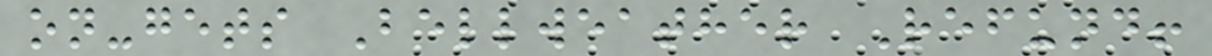on-gets Bellweather Refund!
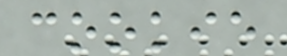cookie
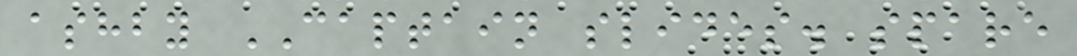ashby CAPTAIN slides. spare
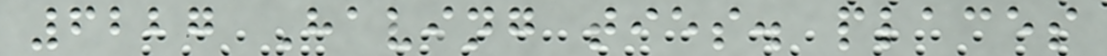6227 Having ties. places
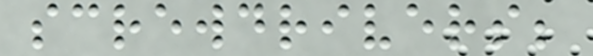screwdrivers;
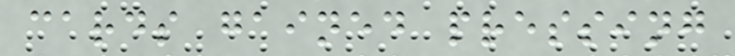cards gained pressing
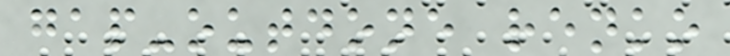gap-outdone renko
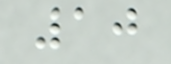10
